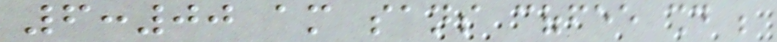6:00 am sans coffee should be
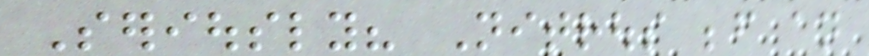Seriously? Nitrous before an
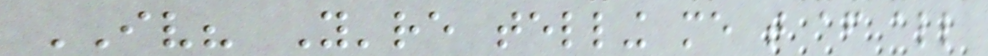IV? You're telling me that after all
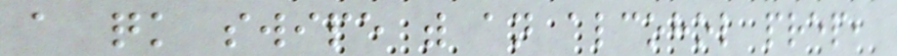a quick swipe with an alcohol prep,
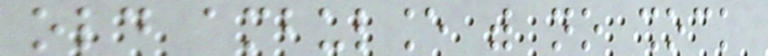old ambulance with no shock
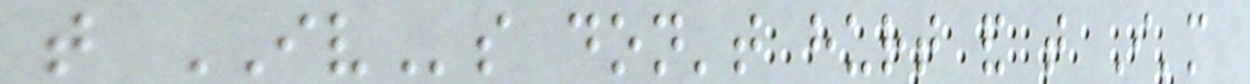that IVs don't hurt and that I'm
